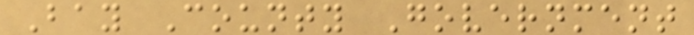Bay County Government
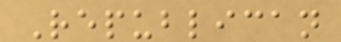Republican
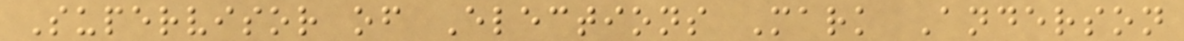Supervisor of Elections Mark Anderson
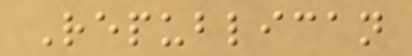Republican
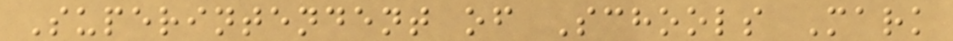Superintendent of Schools Mark
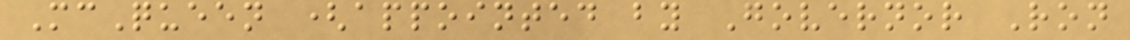McQueen (appointed by Governor Ron
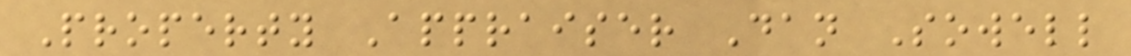Property Appraiser Dan Sowell
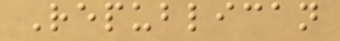Republican
